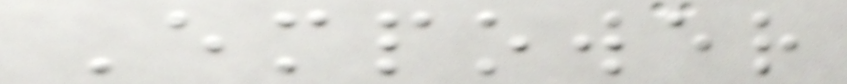Empower
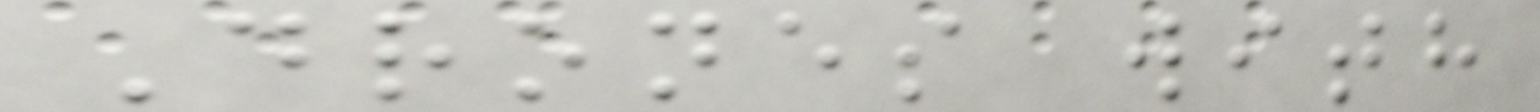Drones with
